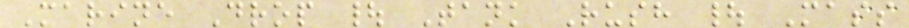Marine Drop | Tank Rush | Mass
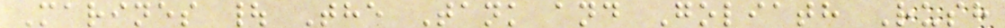Marines | The Tank and Goliath Rush
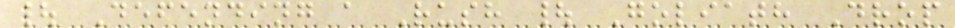| Defending a Rush | Goliath Drop
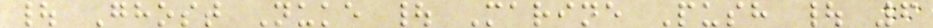| Ghost Nuke | Marine Push | 6
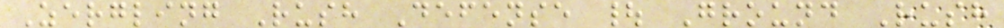Zergling Rush Defense | Ground Rush
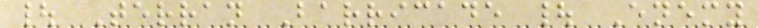| Terran Barricade | Enemy
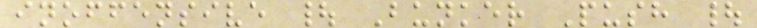inoffensive | Bunker Push |
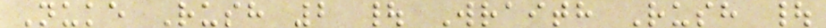Nuke Rush 2 | Wraith Rush |
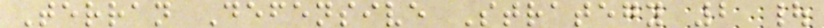Terran Defensive Strategy 2 |
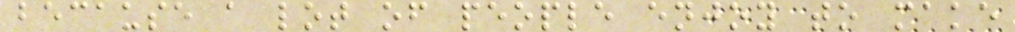because a lot of people enjoy to make
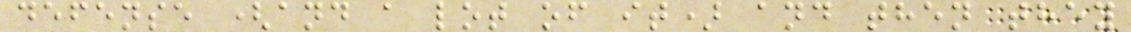defense (and a lot of it) and then they
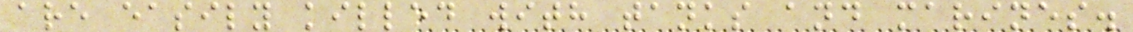are easily killed with tanks and marines.
